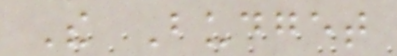The Budget
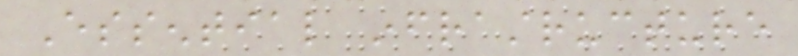Essential infrastructure
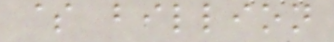$ billion
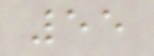55
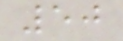50
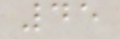45
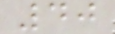40
